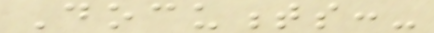Documents:-
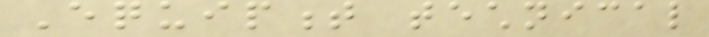Equipment technical
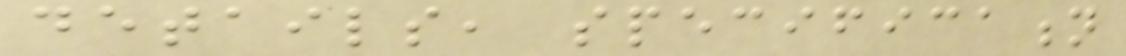details, specification
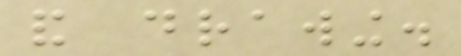and drawing.
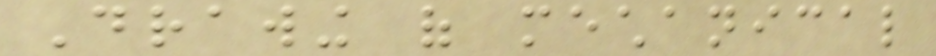Drawing of mechanical
